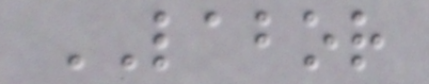LABOR
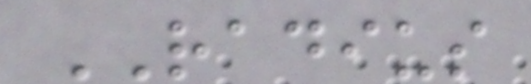RADIUS
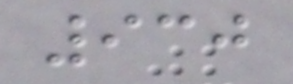930
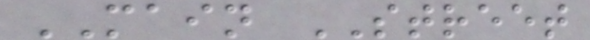MAIN STREET
